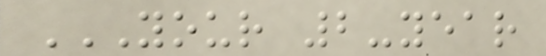YOUR 2-YEAR
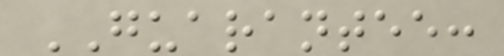GUARANTEE:
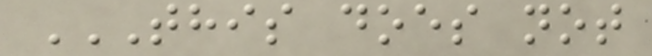THIS DOES NOT
